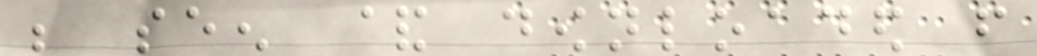be seen & downloaded from
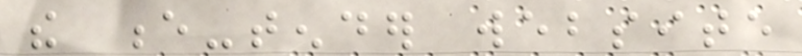the e-tender website
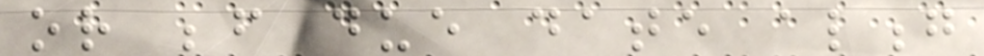or before due date along
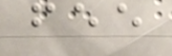fee
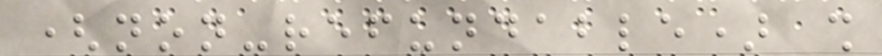(non-refundable) shall
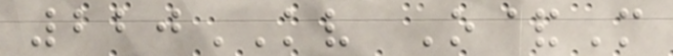220KV O&M
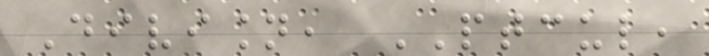Division, PTCUL,
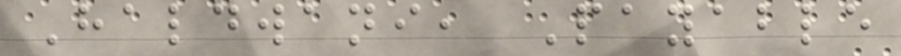Haldwani, Payable
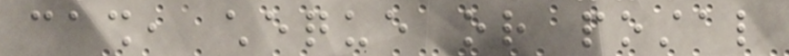cash, cheque or postal
